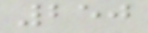250
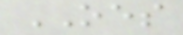OES
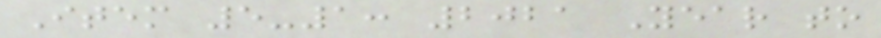Item 5-1: 2021 Year to
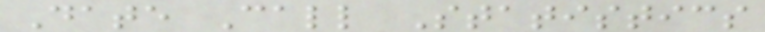Date Call Statistics
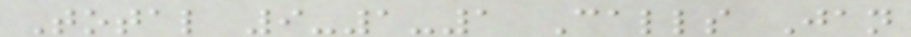Total 9-1-1 Calls Jan
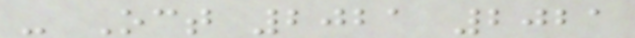- Oct 2021 2021
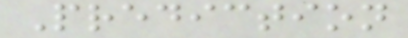Prediction
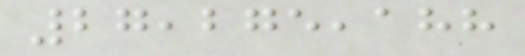27,275,188
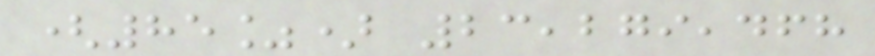(85%) 23,279,468
